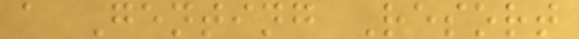a Genting Resort
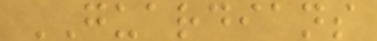GUARDIANS
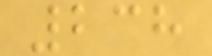238
